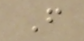F
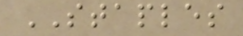STAPLES
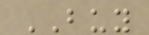BUY
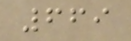669
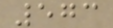573
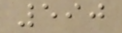590
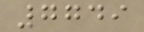7749
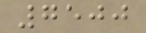7500
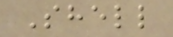Shell
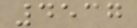4537
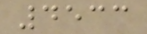4533
